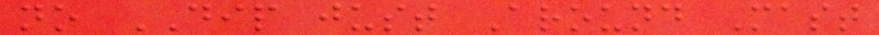no DIP just Around Mast
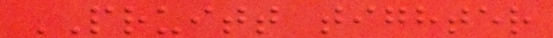PRUITT tighter
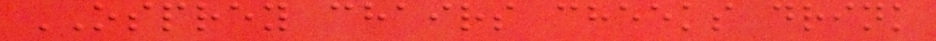OSPREY chairs cheeks drink
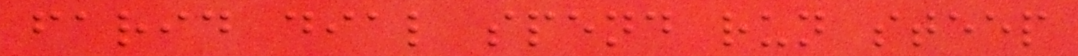farid dial spend run steep
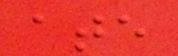ate
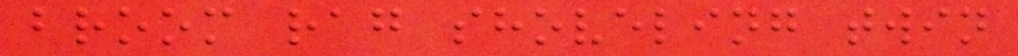broom rag shoveling twin
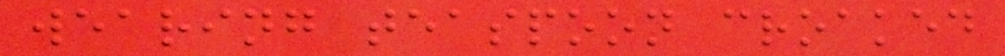wearing teaspoon croaked
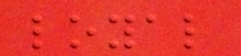loyal
